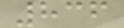836
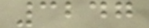3247
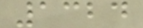1324
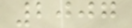2007
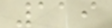119
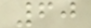60
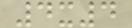4x4
